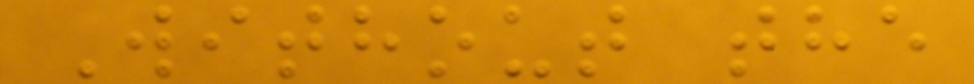Without the
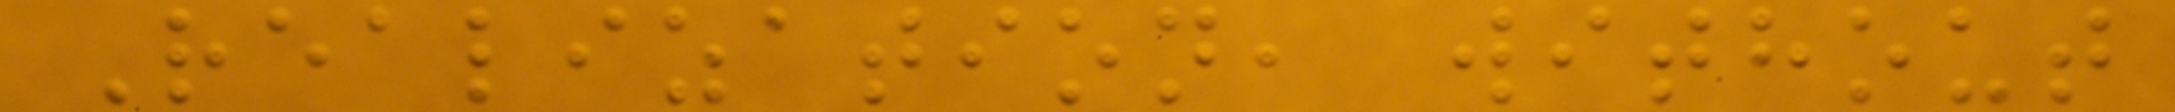Realization, without
